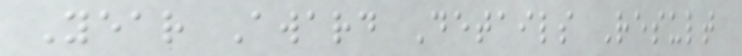Year Award Details Result
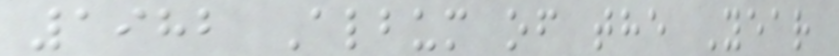1982 Album of the Year
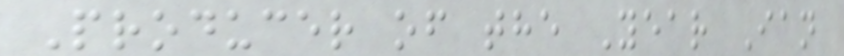Producer of the Year Ian
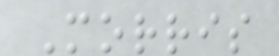Morris
